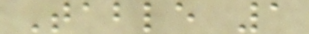Table 1
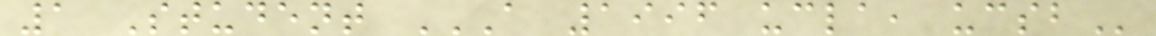1 Student A 1996 UCLA, UCSB
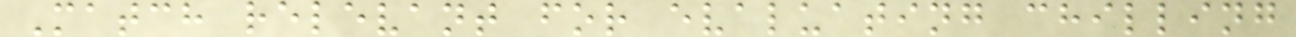Match relevant for evaluating chilling
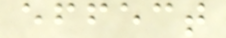effect
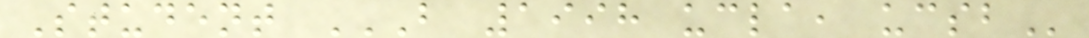Student B 1998 UCLA, UCSB
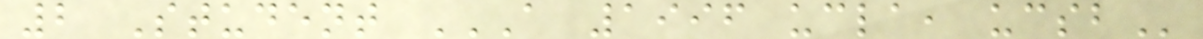2 Student A 1996 UCLA, UCSB
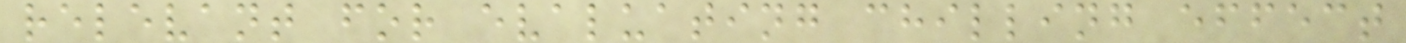relevant for evaluating chilling effect
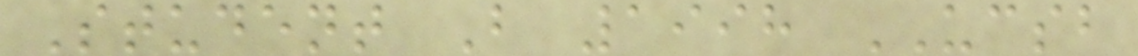Student B 1998 UCSB
